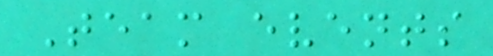Team events
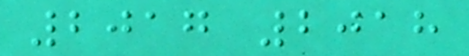2017 2018
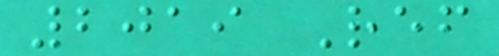2019 Ref
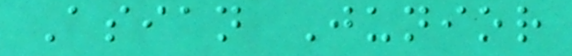Asian Junior
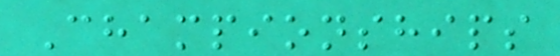Championships
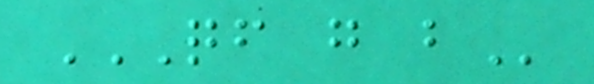QF G B
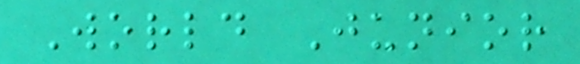World Junior
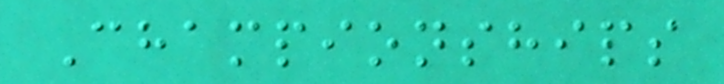Championships
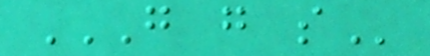G G S
